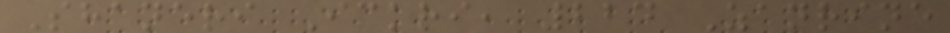Shaneri Ickri, 224 Zanrine
